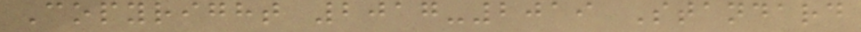Copyright 2017-2019 Standard
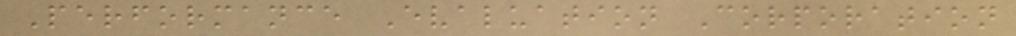Performance Evaluation Corporation
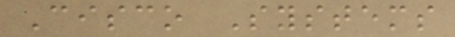Cisco Systems
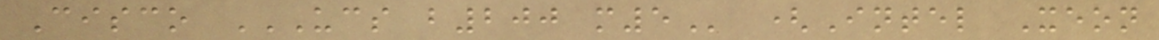Cisco UCS B200 M5 (Intel Xeon
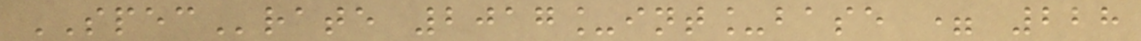SPECrate 2017_int_base = 228
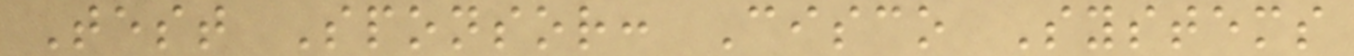Test Sponsor: Cisco Systems
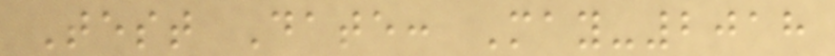Test Date: May-2018
